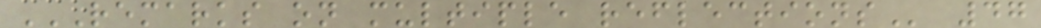REMARKS ON MULTIPLE REFLECTIONS 47
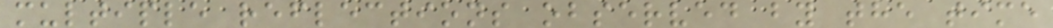multiple reflections observed by the time
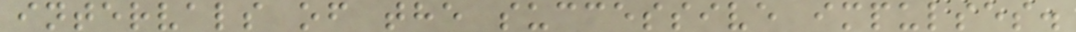intervals of the successive impulses.
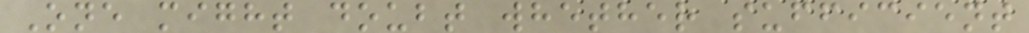One might doubt whether sufficient
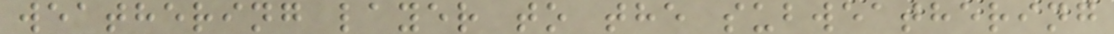weathering layer to the subweathering
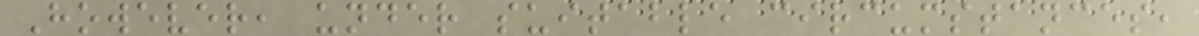However, under suitable circumstances,
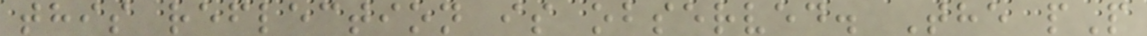this reflection is observed. The pP
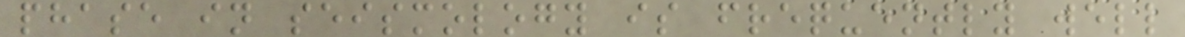phase in seismology is frequently well
